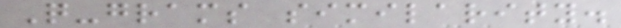Q-grams similarity.
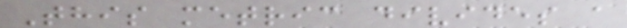This metric divides a
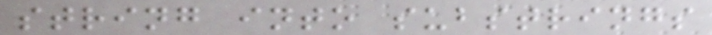string into substrings
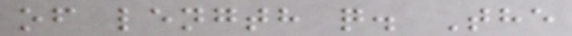of length q. The
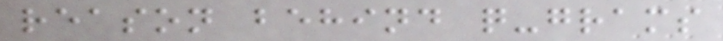reason behind q-grams
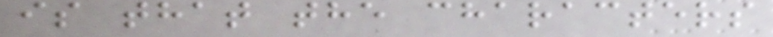is that the characters
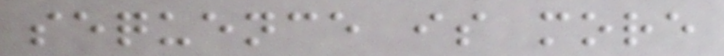sequence is more
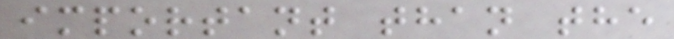important than the
